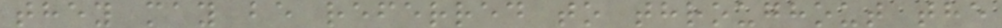they may be referred to throughout the
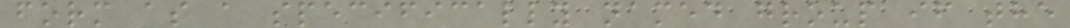form as a specifically named group if the
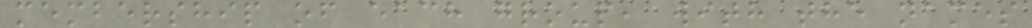membership of each group, with the names
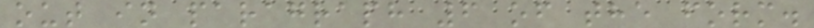out in paragraph 6 of the form.
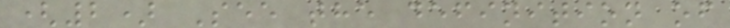(2) See the definition of
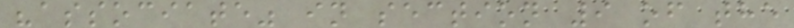"associate" in section 9 of the
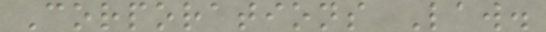Corporations Law.
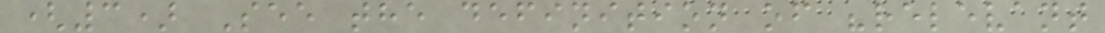(3) See the definition of "relevant
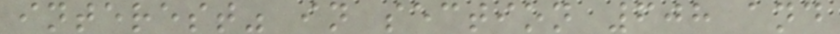interest" in section 608 and
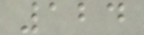124
